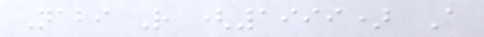Nabi R (1999) A
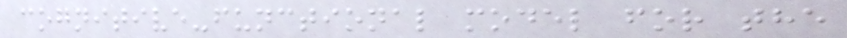cognitive-functional model for the
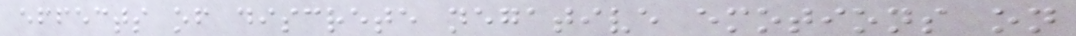effects of discrete negative emotions on
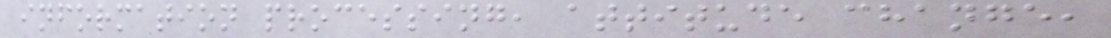information processing, attitude change,
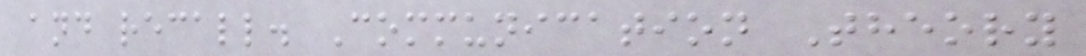and recall. Communication Theory
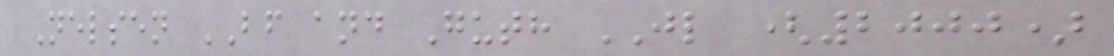Nelsen BF and Guth JL (2000)
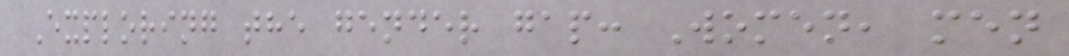Exploring the gender gap: Women, men
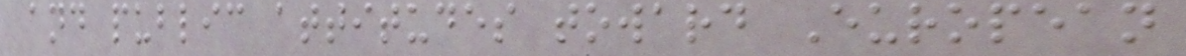and public attitudes toward European
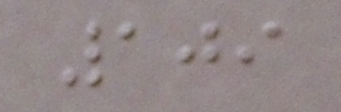109
